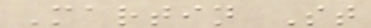Martin St
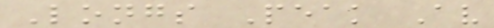Longs Peak Av
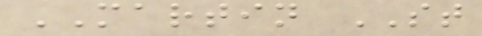MARTIN ST
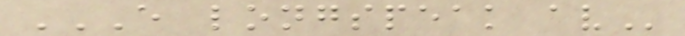E LONGSPEAK AV
